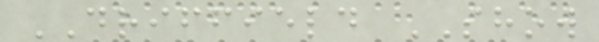DRIFFIELD SHOW
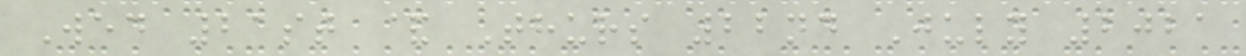Wed 21st & Thurs 22nd July 2021
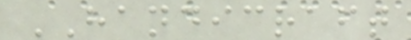HANDICRAFT
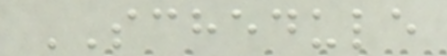SCHEDULE
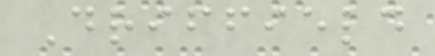Driffield
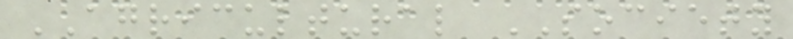AGRICULTURAL SOCIETY
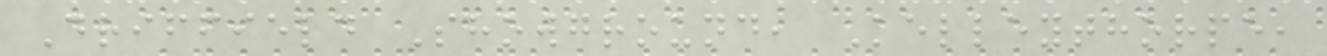Driffield Showground, Kelleythorpe,
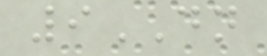9DN
